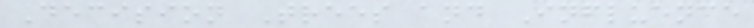Decision Trees and Influence
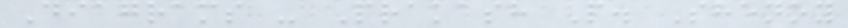Diagrams - Prakash P. Shenoy
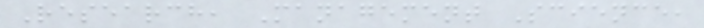Research, Management Science,
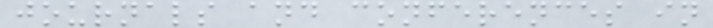journals and conferences in
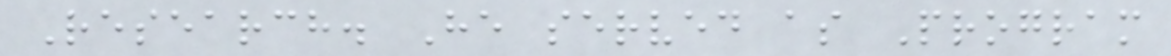Research. He served as Program
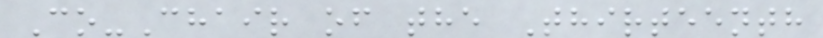Co-Chair of the Thirteenth
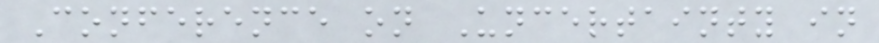Conference on Uncertainty in
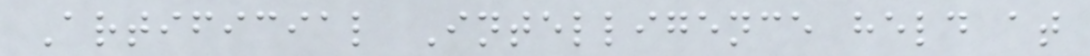Artificial Intelligence held at
